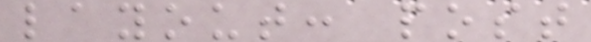layout: post
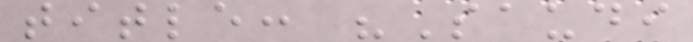title: "Saudi
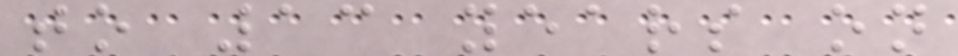to 13 years on
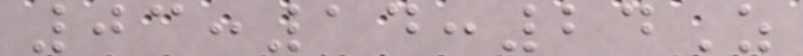03:14:24Z
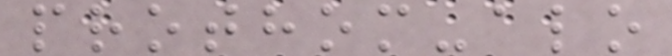prothom-alo
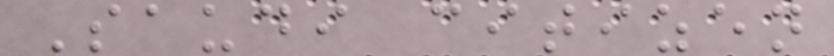Saudi citizen
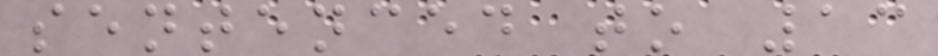sentenced to 13
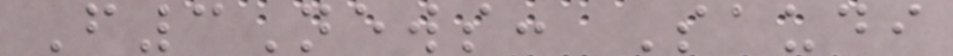F3News: Saudi
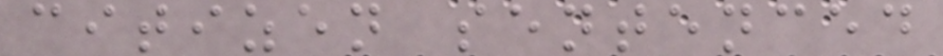citizen sentenced
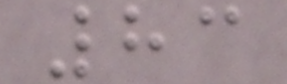83
